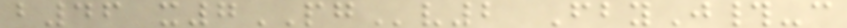b46 x7PGv2 FbyJ#-c
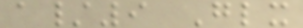a/9 Glx
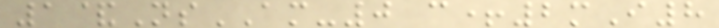1&NsAM-0 c+2mI8
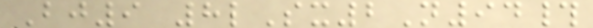Bj9 8lSx2N94#
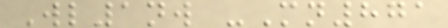Wl1nw -Mn871
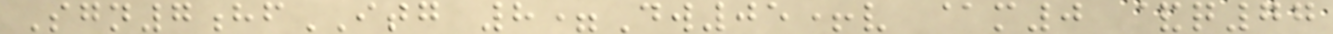Sgn7hfITG 8=Dw05+v @m0 &q77
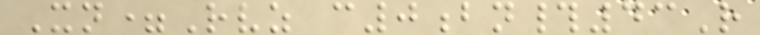Xn=Rvz c0bn#43R
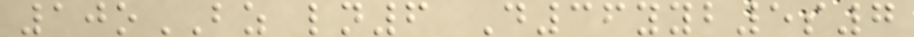10oBZ ln6 D36yyb5s7
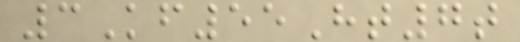3Kf55Ht7t
